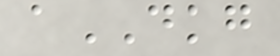aDKG
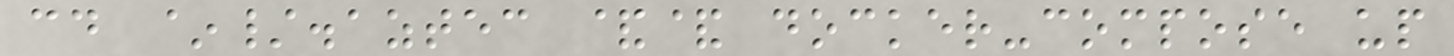cd ~/.aztec && docker-compose up
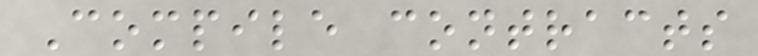Compile contracts
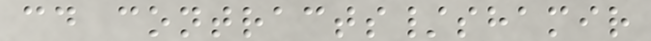cd contracts/shamir
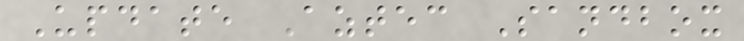Update Aztec Sandbox
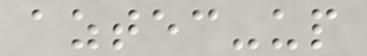aztec-up
